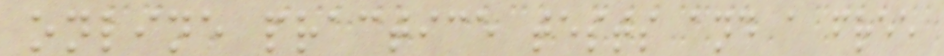online practice tests and a free
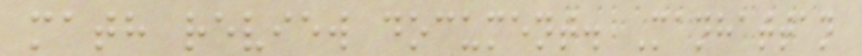math review document. Manhattan
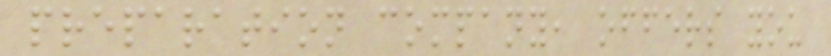preparation company, offers you
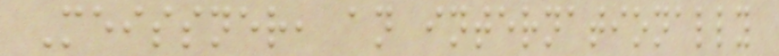Meissner, an internationally
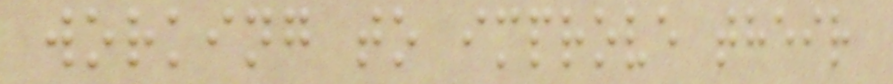working to improve their
